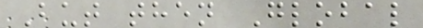But then Global
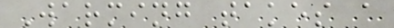Warming takes a
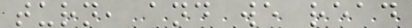turn, and we read
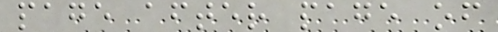page after page of
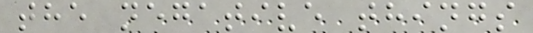the negative things
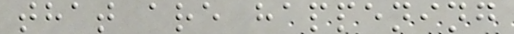that are happening
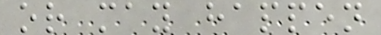or may happen
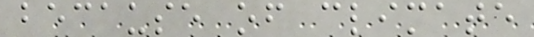because of climate
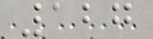127
